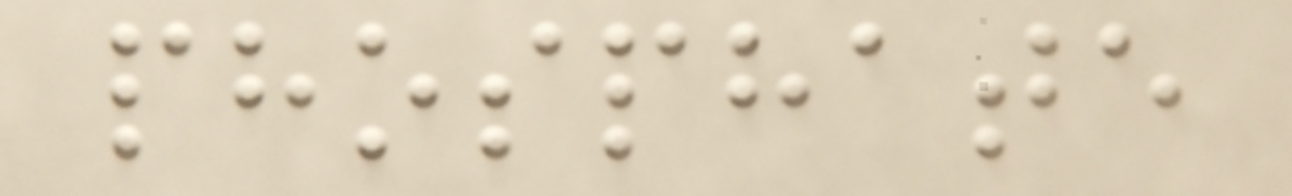phosphate
